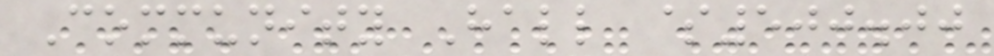Community Hall $500.00
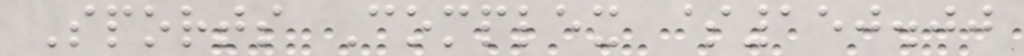Sports Complex $150.00
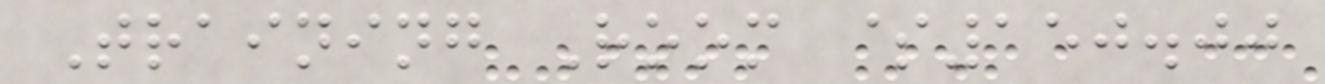Training Room $150.00
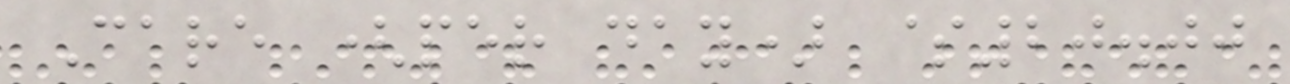Care (per day) $20.00
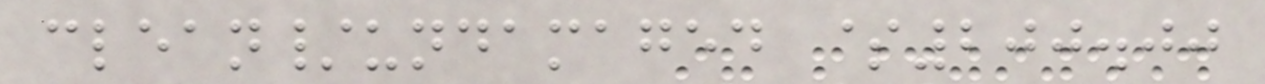clean/undamaged $200.00
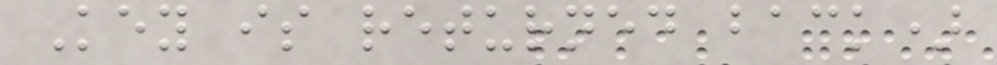Key is returned back)
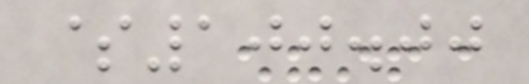$100.00
